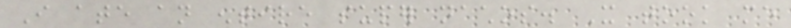I ate an entire super nachos. It took me
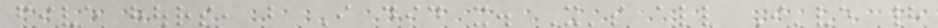five hours, but I did it. It's all I've had
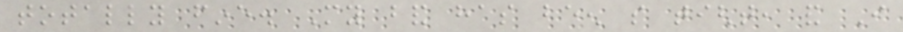totally fine. My band has been so tight, and I
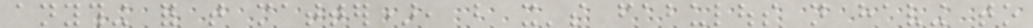anything for that matter), but it's fabulous not having to
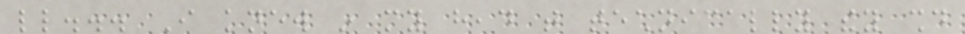little... I knew in my head that technically they should
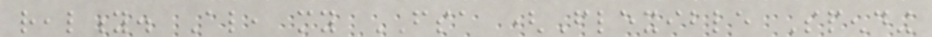reality. Also, my FSA (Flexible Spending
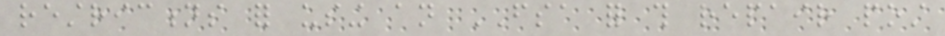restrictions for using an FSA for this repair post
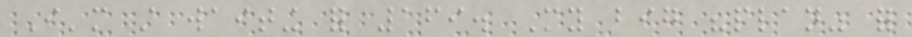I'm still waiting for 169. My big "plan" for
